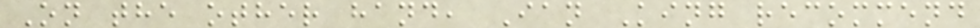On the other hand, Ian King recommend
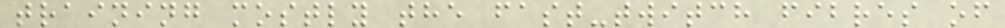training mostly the fast-twitch fibres of
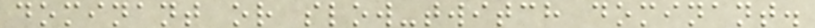dominant or slow-twitch dominant.
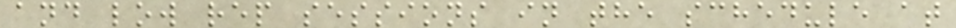and low rep sessions in the schedule at
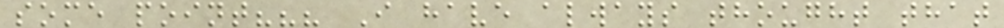some point??? I have always thought that
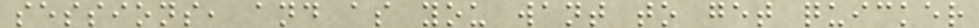sessions, and as you want to get quicker
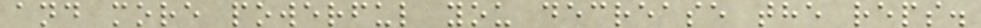and more powerful you decrease the reps.
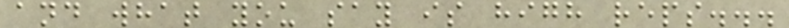and what you say is high reps...
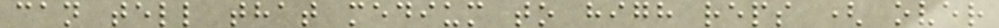can tell that medium to high reps ( over
